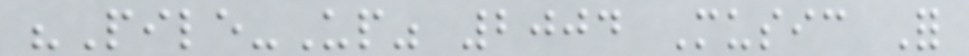"Pile-Up" 2004 Music For
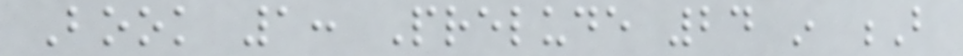Book 1: Prelude 24 in B
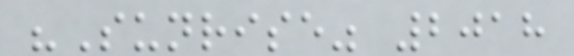"Sunrise" 2018
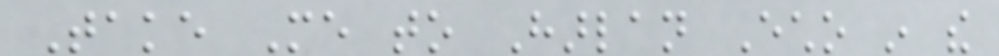Take Me to Harlan Echo in the
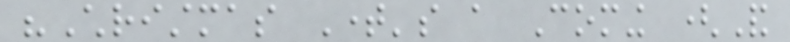"Christmas Time's a Coming (And
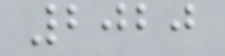2020
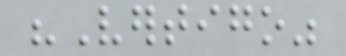"Vertigo"
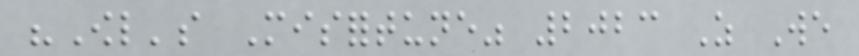"Owl's Misfortune" 2023 As We
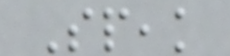Speak
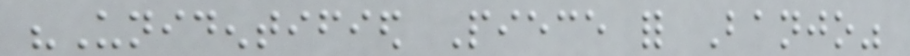"Unidentified Piece for Banjo"
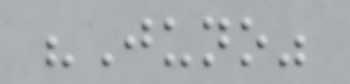"Juno"
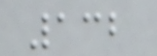132
